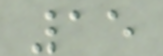15
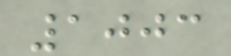1003
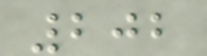202
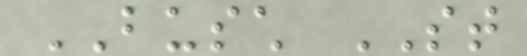BUSCH ST
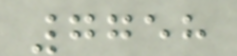7758
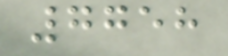7758
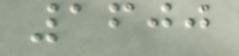1600
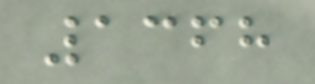1368
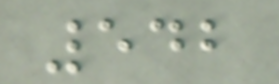542
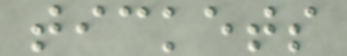tickets
